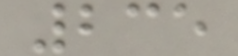235
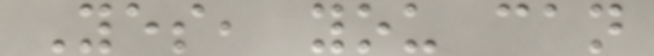Yes, you can
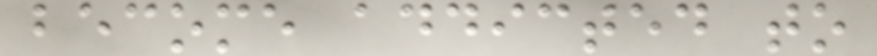become addicted to
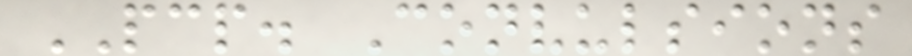PCP. Convulsions
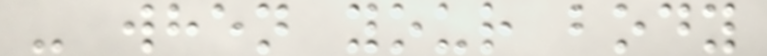- when your body
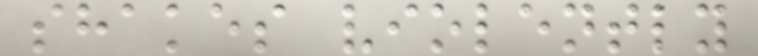shakes violently
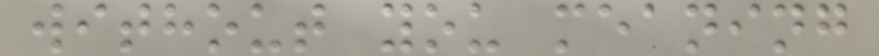without you meaning
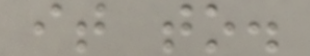it to.
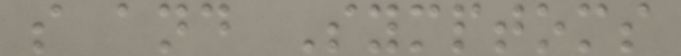s and Symptoms
